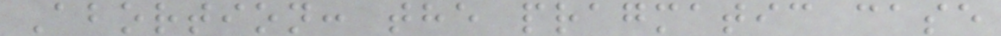Abortion: the pragmatic case
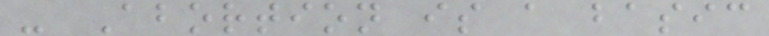- Abortion is a basic
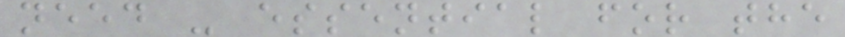need - essential for the
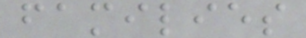families
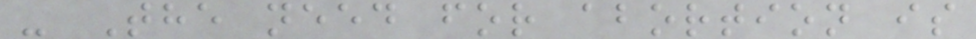- The need for abortion is
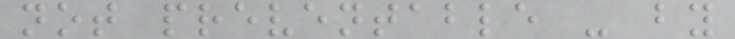not preventable - by
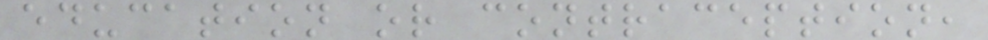education or contraception,
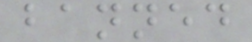banned
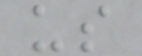us
